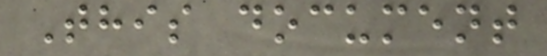This document
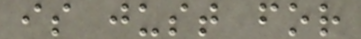is just for
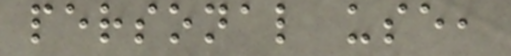personal use,
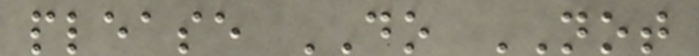please DO NOT
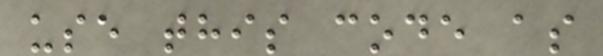use this code as
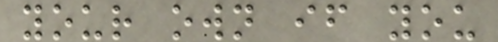your own if you
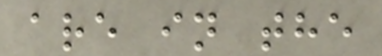are in the
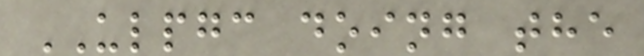ULPGC doing the
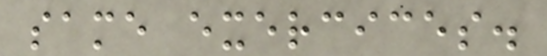same exercices.
